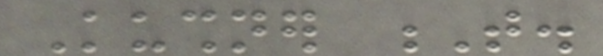Kushner T.
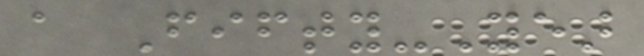a Fifty-Year
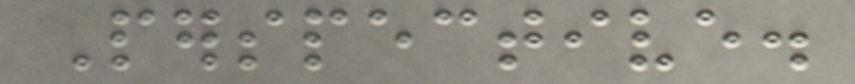Perspective.
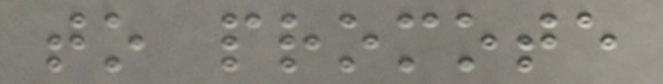to promote
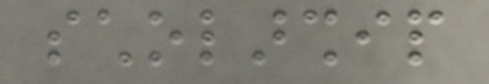scholarship
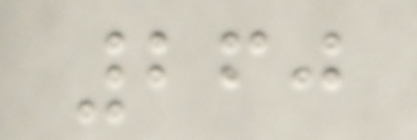260
